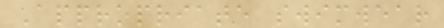Appropriate swimwear
